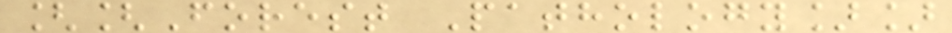[[Forest Pathology]]
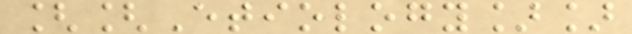[[Etiology]]
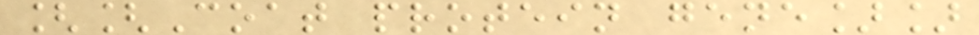[[Coat protein gene]]
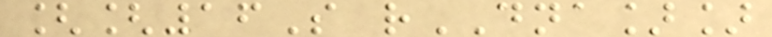[[16S rDNA]]
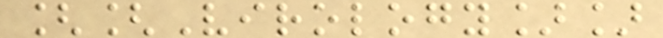[[Virology]]
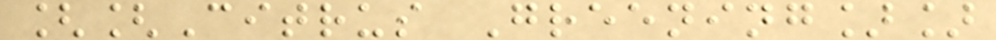[[Citrus Greening]]
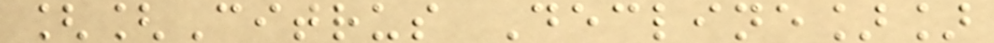[[Citrus Decline]]
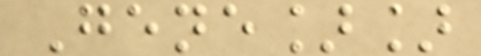Gene]]
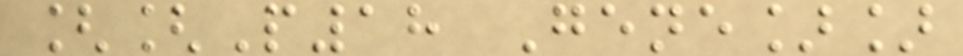[[P18 Gene]]
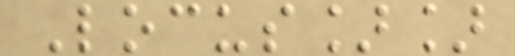Locus]]
